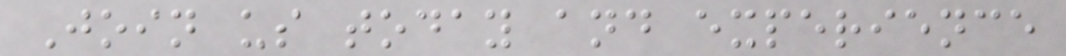Join us today and experience
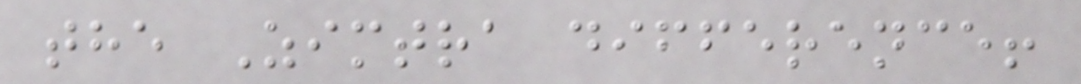the Zimtra difference!
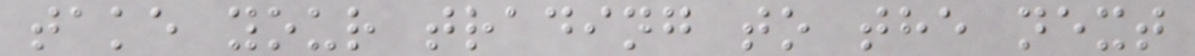take your trading to the next
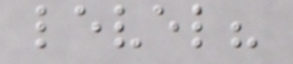level?
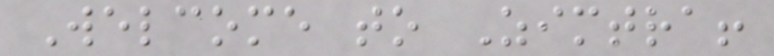Welcome to Zimtra!
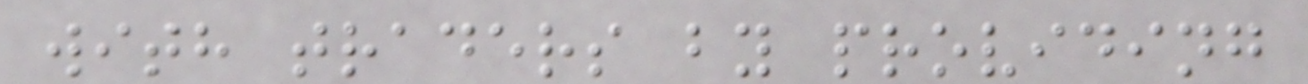with traders by providing
